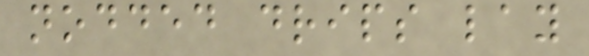nodded drips lay
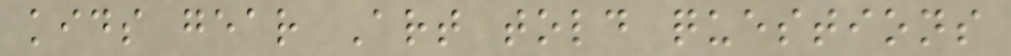kids gear Art told questions
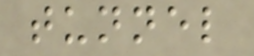tunnel
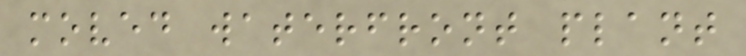moved waterfront plant
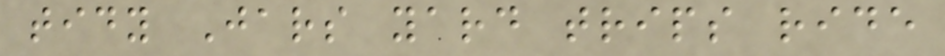tidy Jars yard trips ride
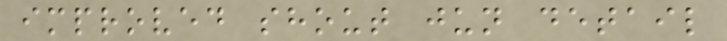improved shout jun detail
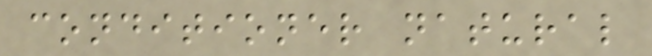conditioner natural
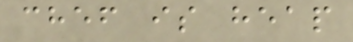chef is heap
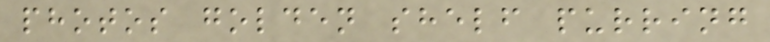photos golden shelf purring
